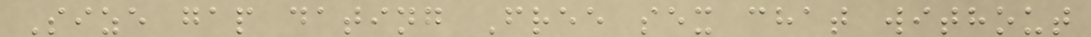Size gap dating Free sex chat without
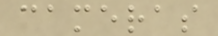cameras
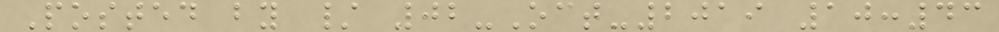Posted by / 02-Oct-2019 10:43
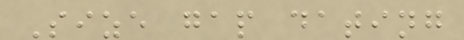Size gap dating
